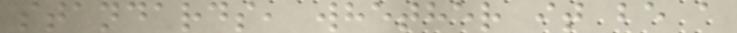standards, whether it be a
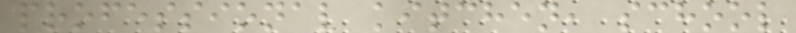professional kitchen, school
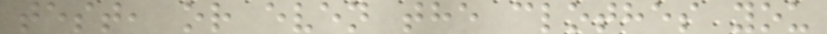test, or even the clothes you
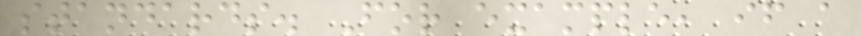standards. For example, if a
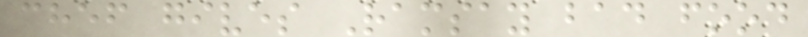chef gives Ramsay bad food
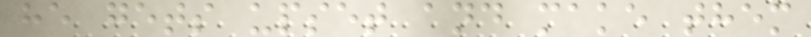he gets upset and make them
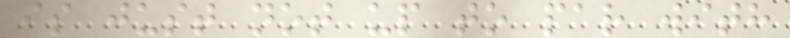is just not up to par with
